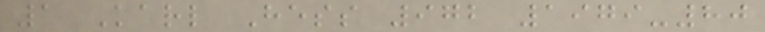1 Karl Hess 972 1979-80
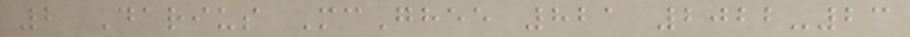2 Darius McGhee 821 2022-23
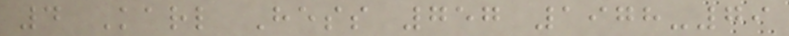4 Karl Hess 757 1978-79
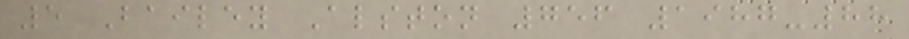5 Bailey Alston 756 1987-88
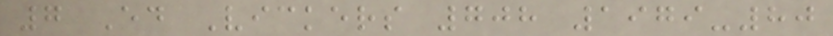7 Ed Vickers 708 1979-80
